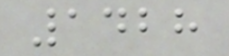1428
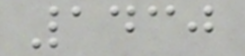1430
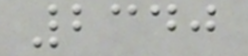2340
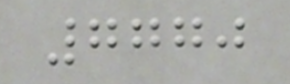7770
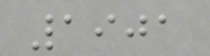1901
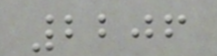2206
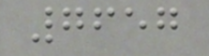7657
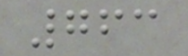763
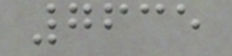7635
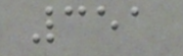351
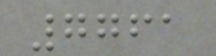7761
